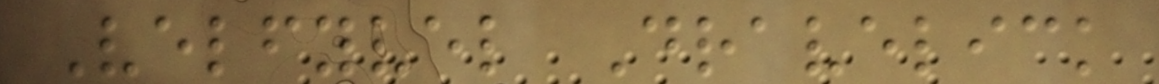Velfyvel Dravelick
